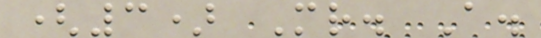(3) Mr. A.
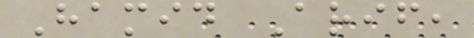Hamid Arif,
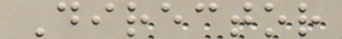Director
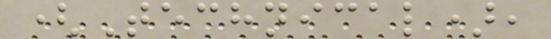(Technical),
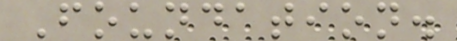Foundation.
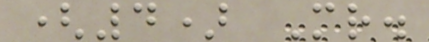(4) Mr.
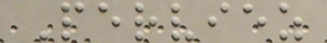Perviez
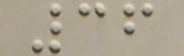36
